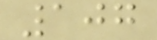107
